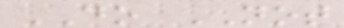DO NOT
